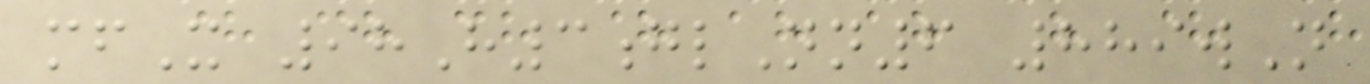mfX 98H3glNn6 889wN
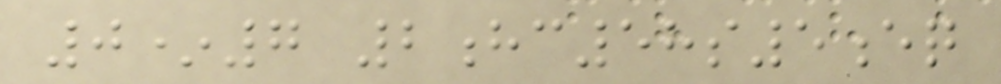0*7 2hc58s5eq
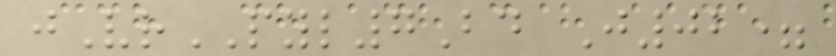jVrPYL7Bd J02=
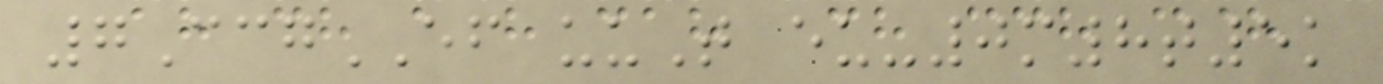7CcgEF uuT eu-0m8t5k
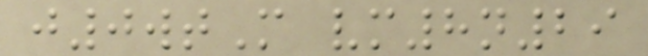j0wtM vm8n29
